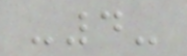-4-
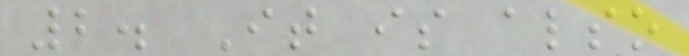2. It is also
